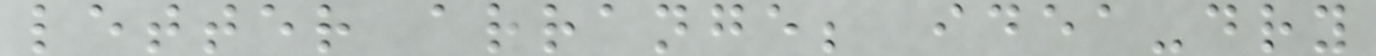letter arrange; idea-dry
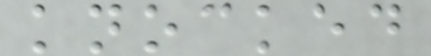knocked
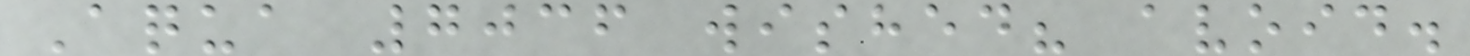Aqua 7036 wished? avoid.
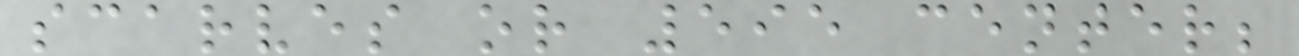scarves or 595 center;
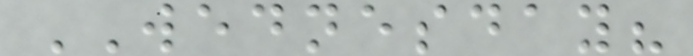WEDNESDAY?
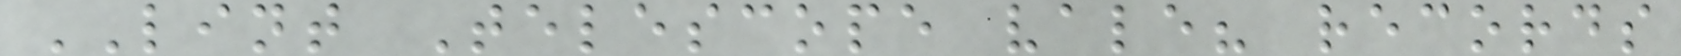LINT Telescope vale? records
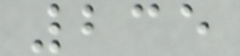235
